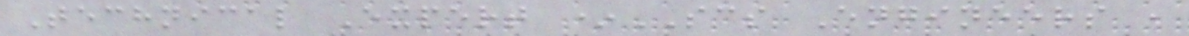Technical Expert *SCS Engineers ,
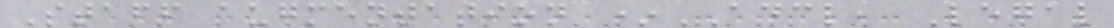Staff augmentation *ADCL, Legal
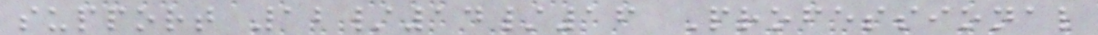support 12/14/16 Professional
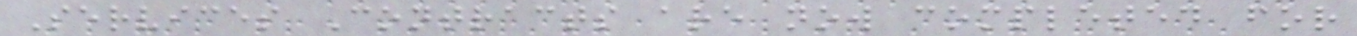Services Contracts are now completed for
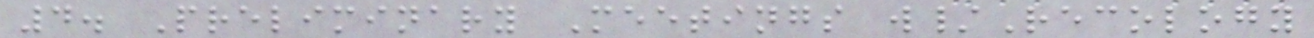4. Preliminary Meetings w/Recology
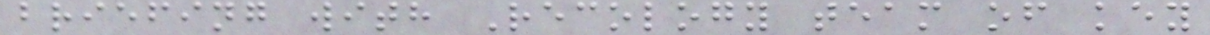briefing with Recology team of key
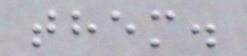them.
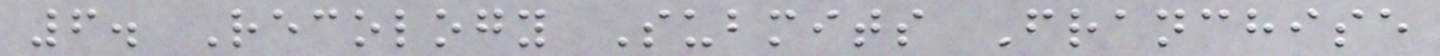6. Recology Submits Franchise
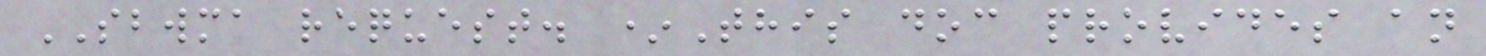SBWMA request. *This doc provides an
